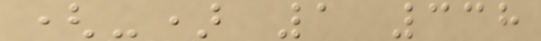(-) 1 338
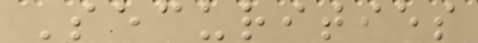Securities
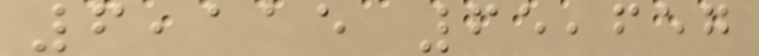6,115 65,657
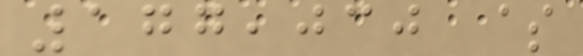177,030 $
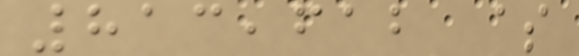813,612 $
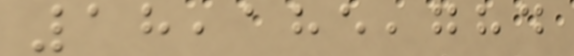18,185,784
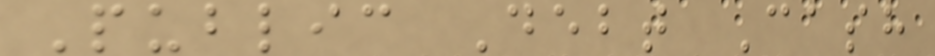Public Debt Cash
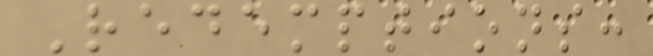Redemptions:
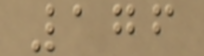176
